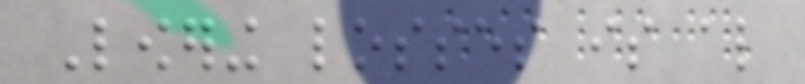Lowering losses is also
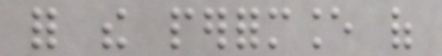for the performance of
